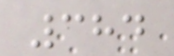384
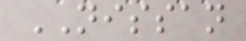NISSAN
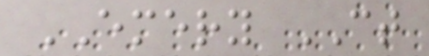EMERY CT
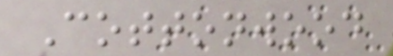Cottonwood
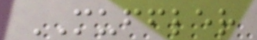MUFFLER
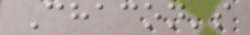Chacon's
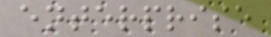enterprise
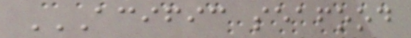ACIFIC SEAFOOD
